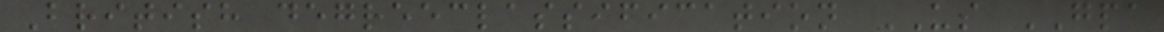British degreeclassification US GPA
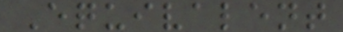Equivalent
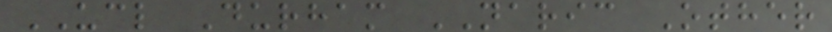UCL Durham NARIC Other
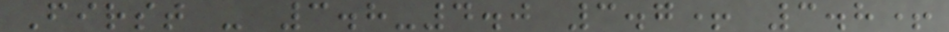First - 3.8-4.0 3.7+ 3.8+
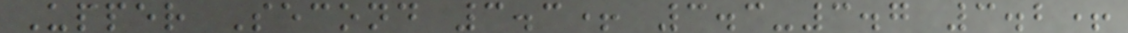Upper Second 3.3+ 3.3-3.7 3.2+
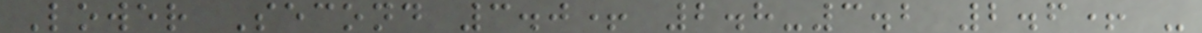Lower Second 3.0+ 2.8-3.2 2.6+ -
